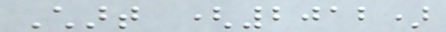Chart (2012)
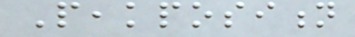Peakposition
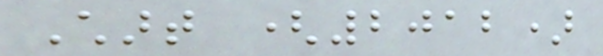Chart (2012)
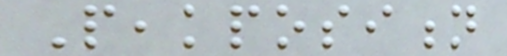Peakposition
